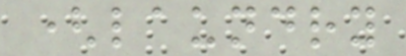(laundry
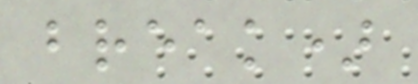break)
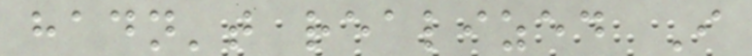hadn't realized I
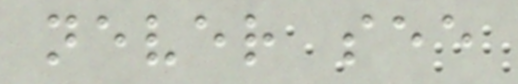never see
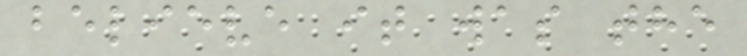believe it was the
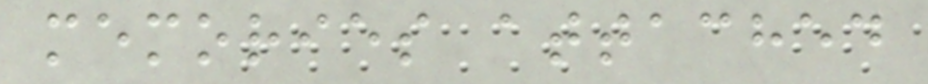memories attached
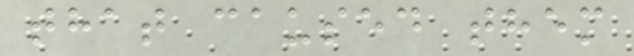that caused them
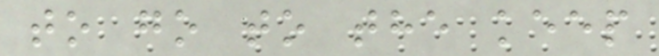to go to the keep
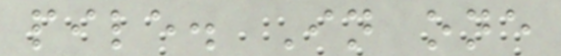pile. In one
